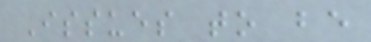Issues to be
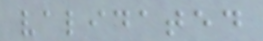validated
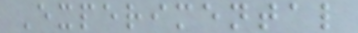Experimental
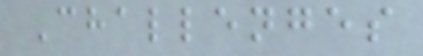Challenges
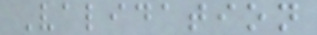Validation
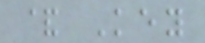& Key
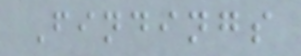Findings
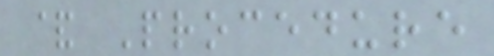& Procedure
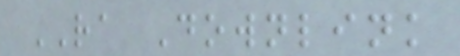RA Downlink
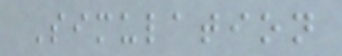Simulation
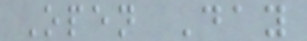Open Day
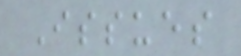Issues
